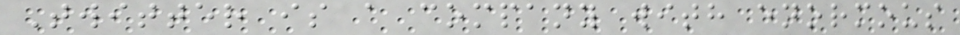Twitter is a company with enormous
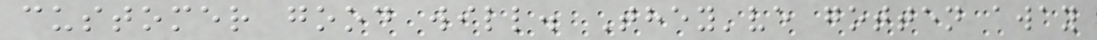customer good will. They've gotten away
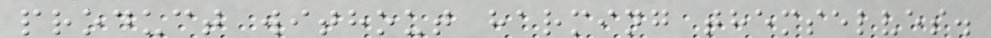product without harming themselves.
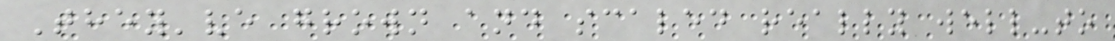They've grown and scaled really well-to
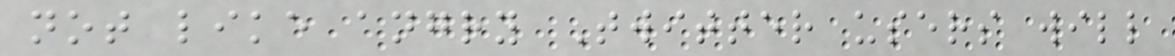not like angry Twitter users will
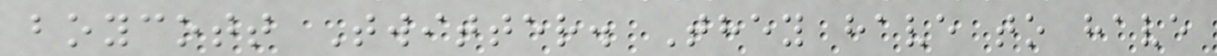boycott Twitter. They have to have
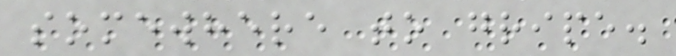somewhere to gripe.
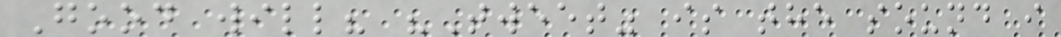Good will? "Tweet" is the sound i
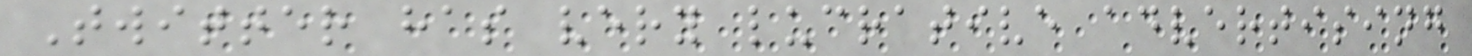Twitter has very lucrative advertising
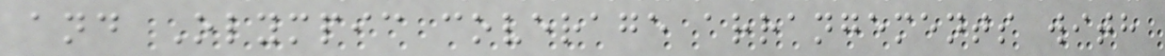and Olympic coverage arrangements with
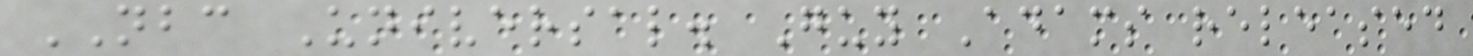NBC Universal. Guy Adams released
